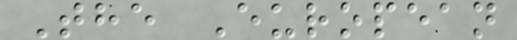The European
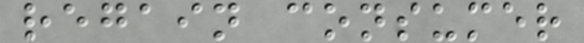regain consumer
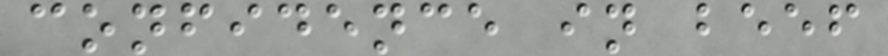confidence in beef
